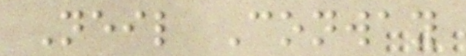Neil Conway
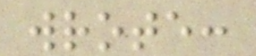wrote:
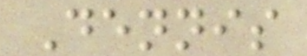Dennis
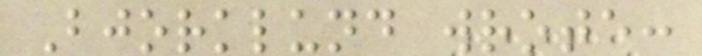Bjorklund wrote:
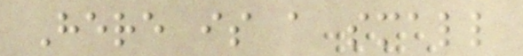Here is a small
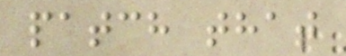patch that
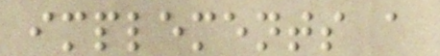implements a
